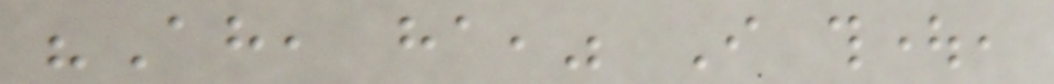"Ah, ha," I thought,
